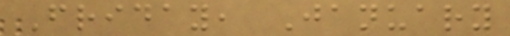Friday, January
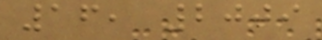16, 2009
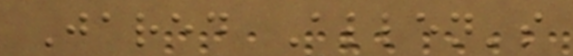Jared Allen's
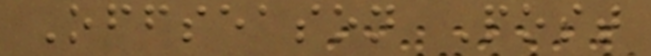Offseason Post
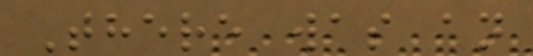There was an
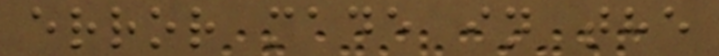error made in the
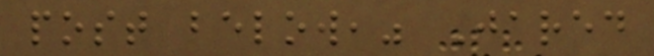post below," Jared
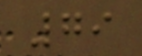79
